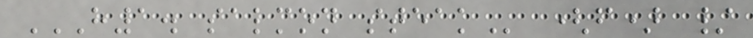H1. SALMON STEAK (f) /
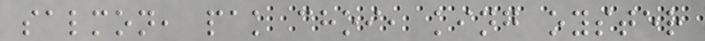salmon, pak choi, king oyster
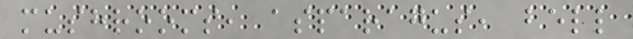mushrooms, asparagus, bell
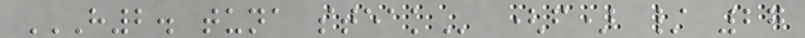H2. TUNA STEAK (f) / 27
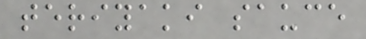teriyaki sauce
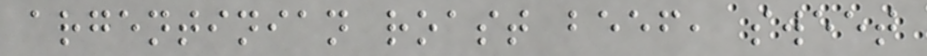argentinian roast beef, sweet
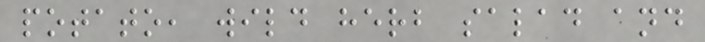potato, wild herb salad and
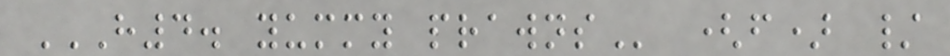H4. YUMMY PRAWNS (f) /
